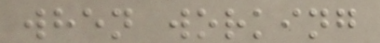when working
